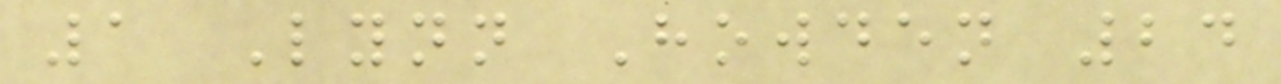1 Lynn Howden 24
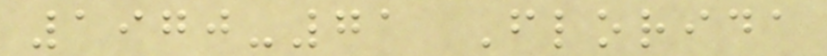1970-71 Florida
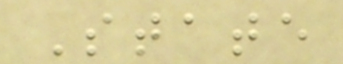State
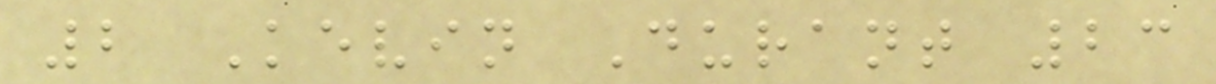2 Kevin Durant 23
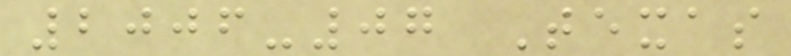2006-07 Texas
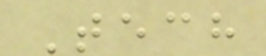Tech
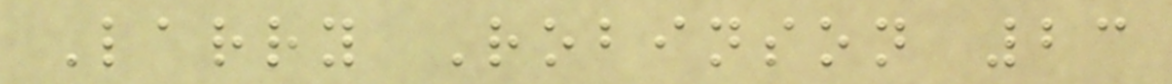Larry Robinson 23
